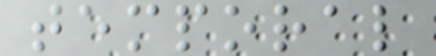temporal
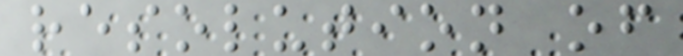resolution of
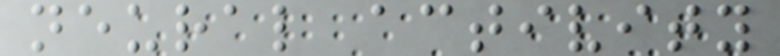neural activity
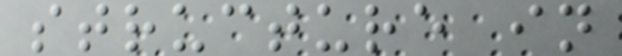structure in
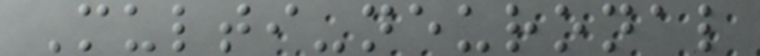Multi-neuronal
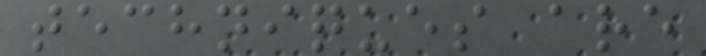techniques are
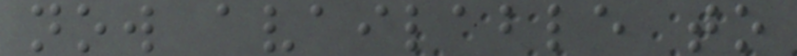now available to
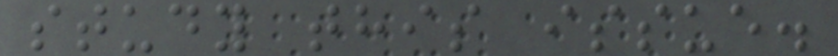study this issue.
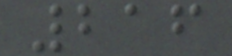216
